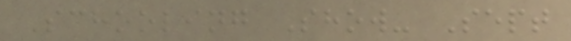Schooling Show- Sept
